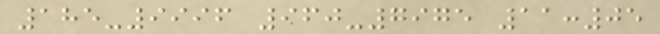185-9996 960-7975 11:05
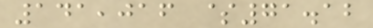141,016 $71.12
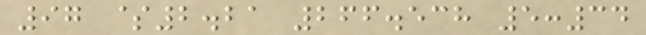97 $2.21 266.538 5:34
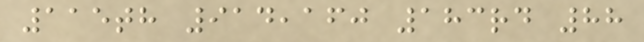115th 914,160 183rd 88
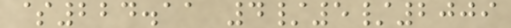$224.11 4/5/2009
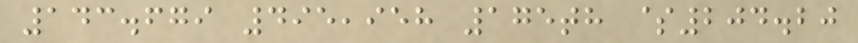143.679 495,958 175th $204.20
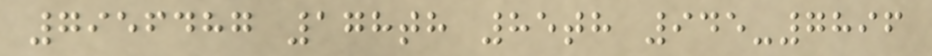7956487 178th 85th 945-7896
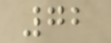72
